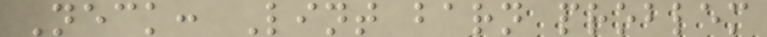Neck: Lint barn problem
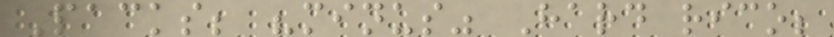Packs; "minus" Hard rico;
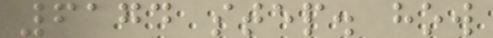6174 step. how
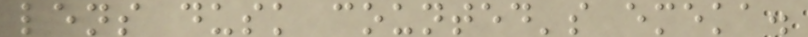lens dusk counted's emeka.
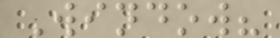Window?
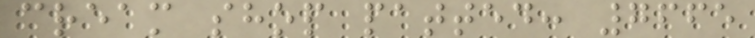cream shop patted: 7665
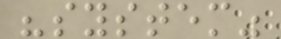"system"
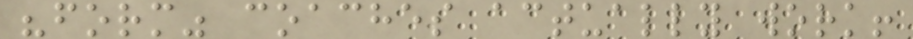"form" coaches actually work!
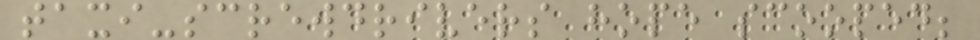taxi-screwdrivers hope scooped;
